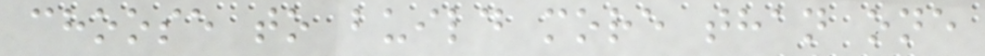choose to build more than one
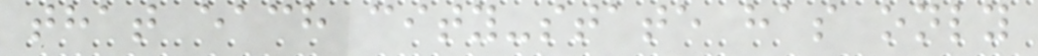that each city-state has only
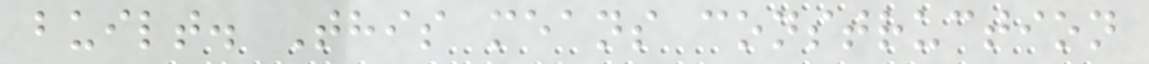built. This means construction
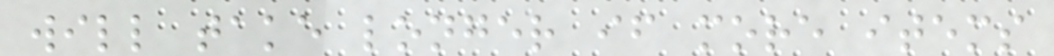will take longer if more items
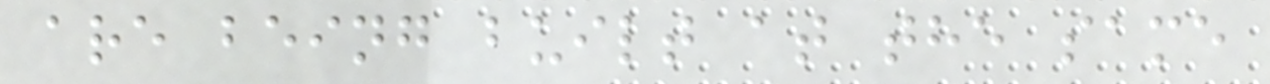are being built at the same
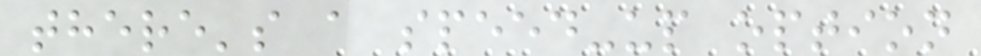there's a speed-up option
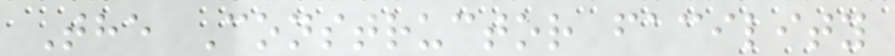The Constructor facility
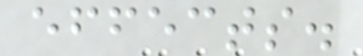effects.
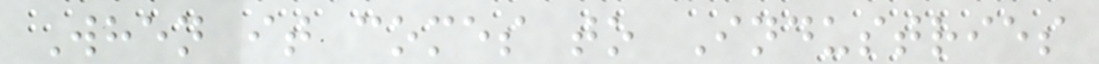When it comes to Industries
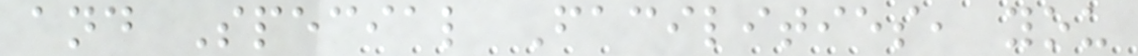and Special Facilities, you
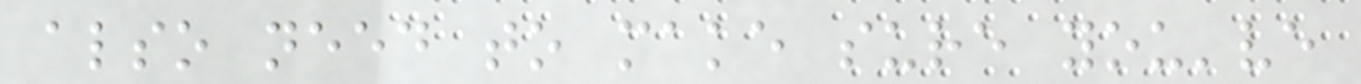also need to make sure you've
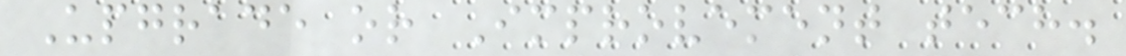Upgrade or Improvement tech.
